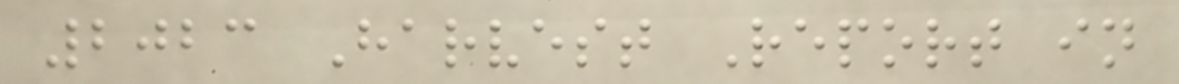2023 Harvest Report in
